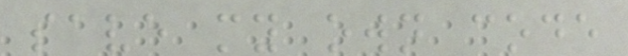save my own code
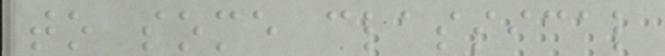to some classical
